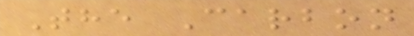The Carbon
